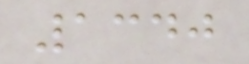1340
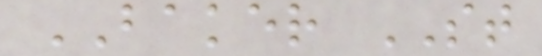BAKER ST
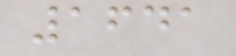1641
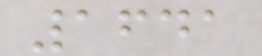1641
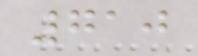710
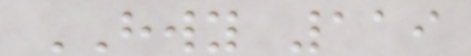HWY 119
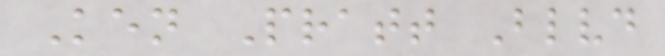Ken Pratt Blvd
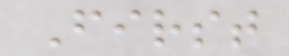First
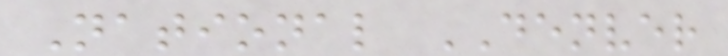National DENVER
